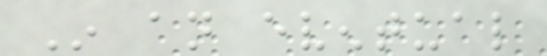In an eventual
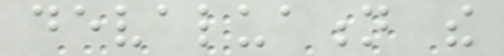devaluation the
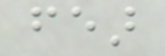fear
